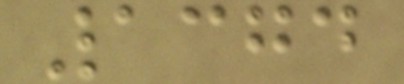1374
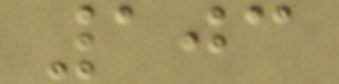103
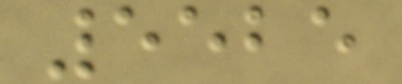5525
